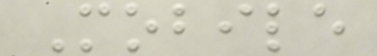Mobile
